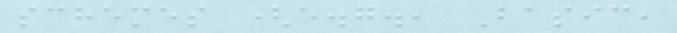schemes (e.g., Basic,
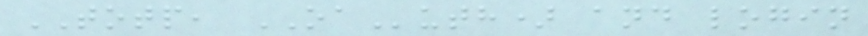TOTP, OAuth) and login
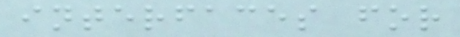interfaces for
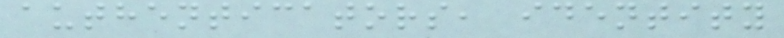authenticators, identity
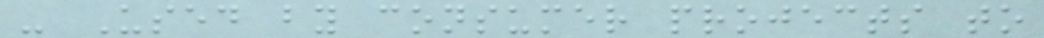- Used by consumer projects to
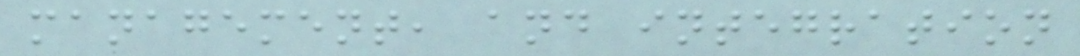management, and integration
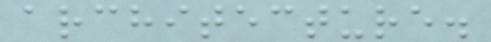architecture.
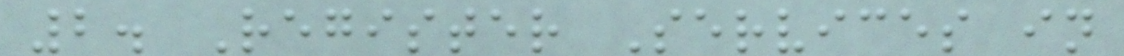2. Register Services in
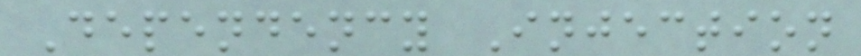Dependency Injection
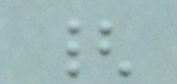{
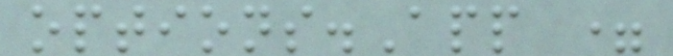options.App =
